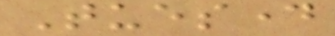Tuesday
